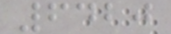6420
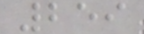259
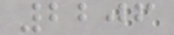2206
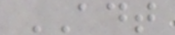ADT
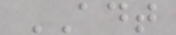ADT
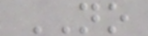NO
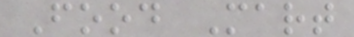Food Mart
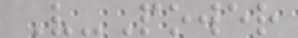V-Power
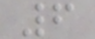6
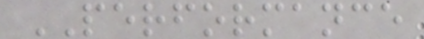PERFORMANCE
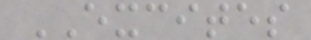EXCITES
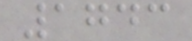1743
